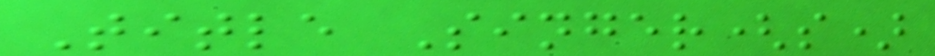Title Singer(s)
